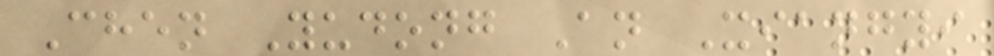Chen Yudong An Xiangyi
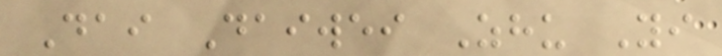Dai Daiwei Zhu Yi
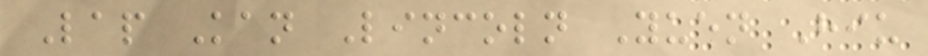Lap Kan Lincoln Yuen Hiu
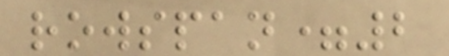rowspan=2
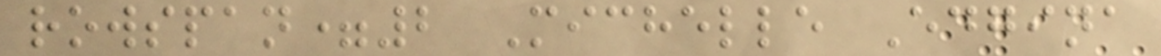rowspan=2 Michelle Edgina
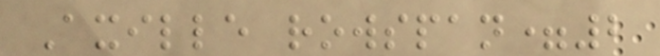Axille rowspan=2
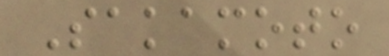Sakamoto
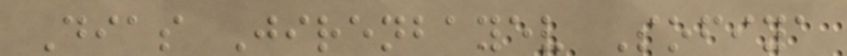Dias Jirenbayev Sofiya
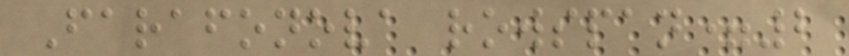Farafonova rowspan=2
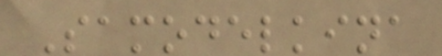Samodelkina
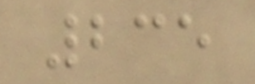235
